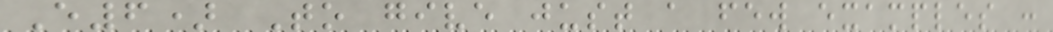E6) To give just a few examples :
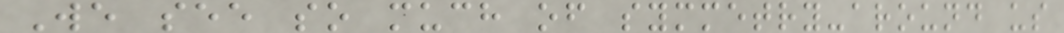We see so much of symmetry-around us
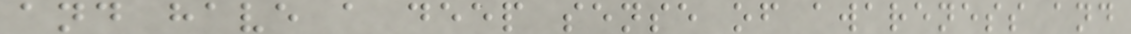and have a deep sense of awareness and
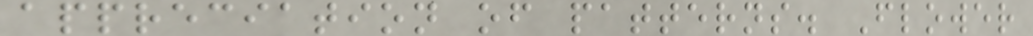appreciation of patterns. Flower
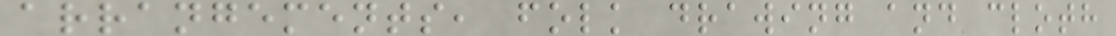arrangements, folk drawing and cloth
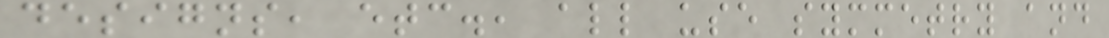designs, etc., all use symmetry and
